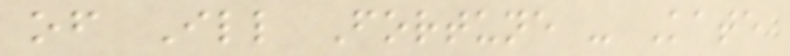of Ill Fortune - Kate
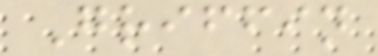Griffin
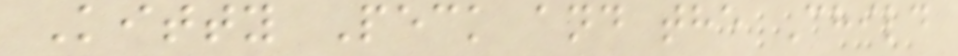Kitty Peck and the Child
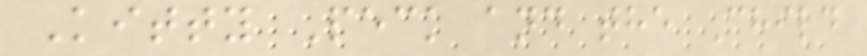Kitty Peck and the Child
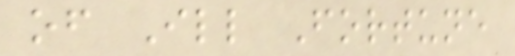of Ill Fortune
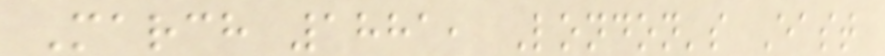March 1881, London's East
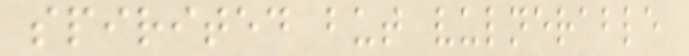spirited but vulnerable
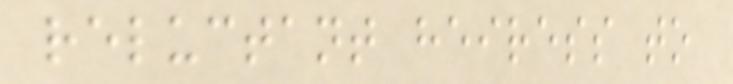reluctant heiress to
